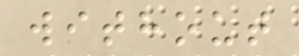without
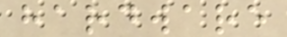hardware
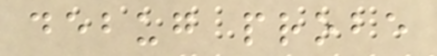debug probe
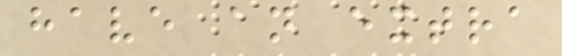have an extra
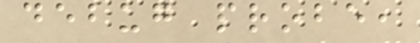debug probe,
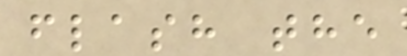flash the
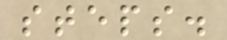steps.
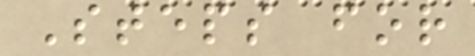Steps for
